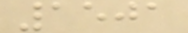1501
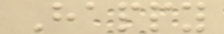Happy
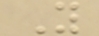Y
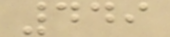449
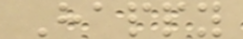Happy
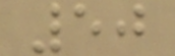50
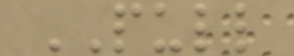PULL
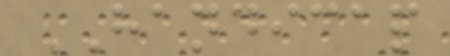HANDICAP
